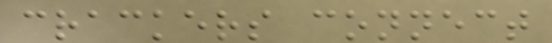crackers connect
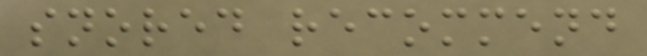snored recommend
